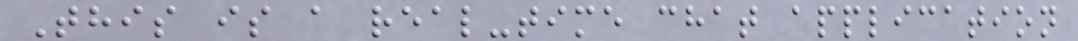This is a real-time chat application
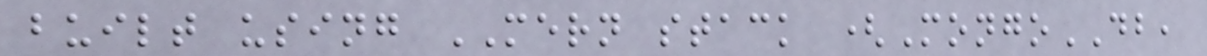built using MERN stack (MongoDB,
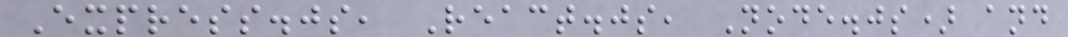Express.js, React.js, Node.js) and
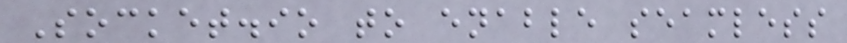Socket.io to enable seamless
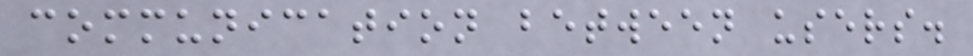communication between users.
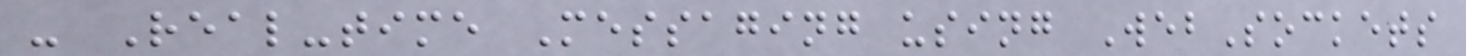- Real-time Messaging using WebSockets
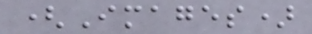(Images)
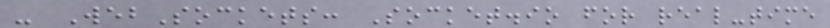- WebSockets: Socket.io for real-time
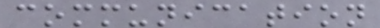communication
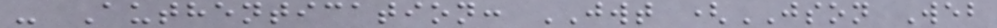- Authentication: JWT (JSON Web
